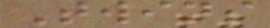Twins
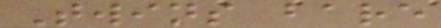Twins bare
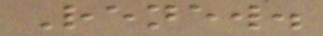Renew.
